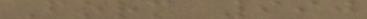Form 990
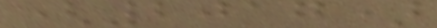(2017)
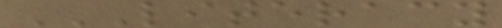LITERACY
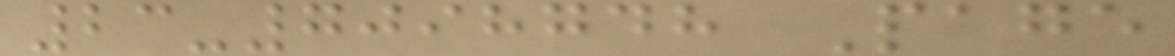23-7098748 Page
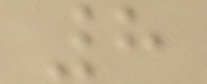8
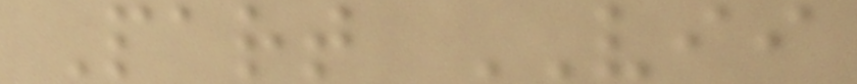Part VII
